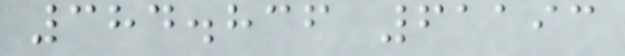384.836 61193
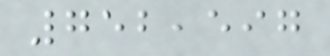752,597
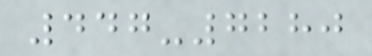447-7280
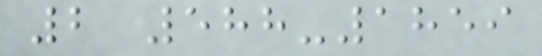2 588-1859
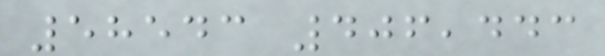58543 406,443
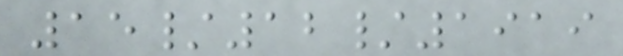15/12/1919
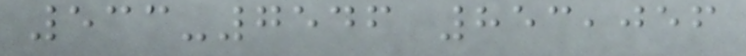533-7546 853,056
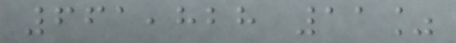661,828 11%
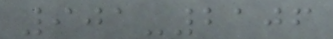901-2106
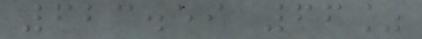623.59 66%
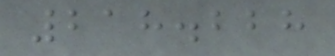218.228
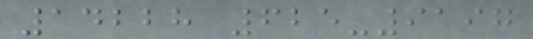14228 625-9197
